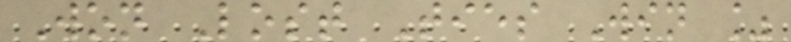Won Lost Ties Win %
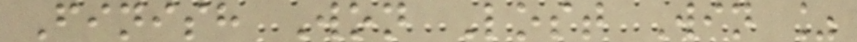Finish Won Lost Win %
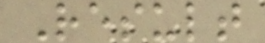Result
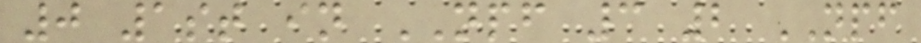0 1st in NPF 3 2 NPF
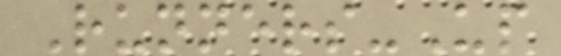Runners-Up
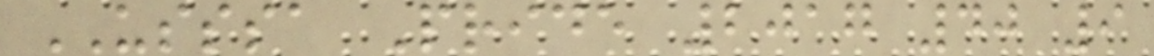USSSA Pride 2017 40 9
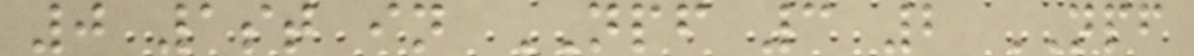0 1st in NPF 3 2 NPF
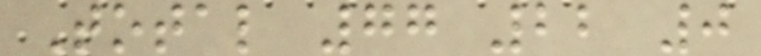Total 77 22 0
